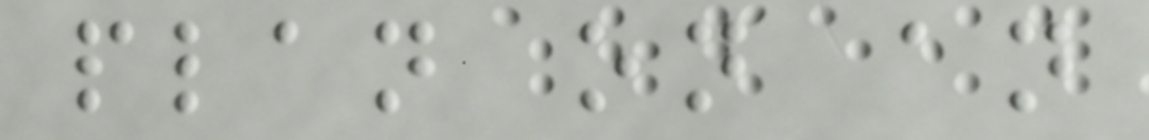plan on an
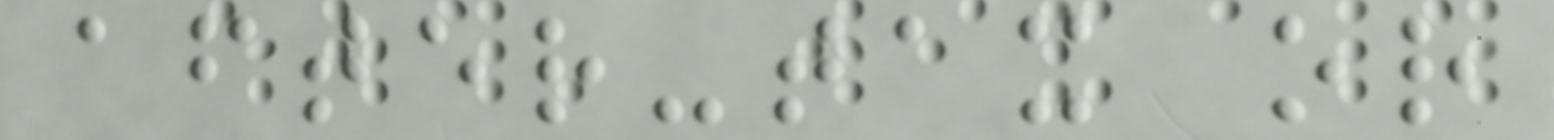after-tax or
